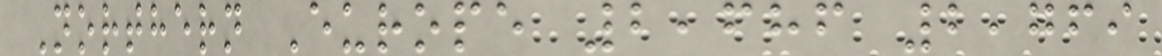Northern Europe 2,686 2,769
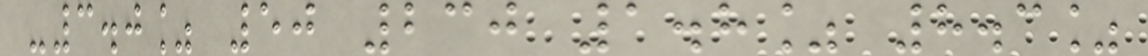-3.0% 50 230 1.8% 8.3%
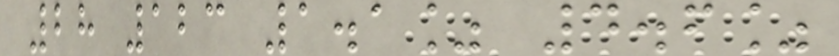28 123 1.1% 4.6%
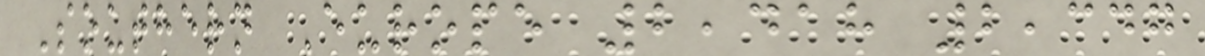Southern Europe 2,418 2,347
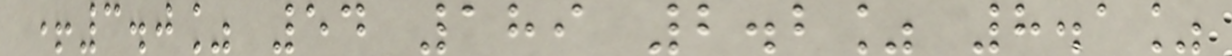+3.0% 54 189 2.2% 8.1%
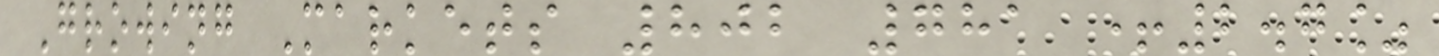Growing Markets 802 781 +2.7%
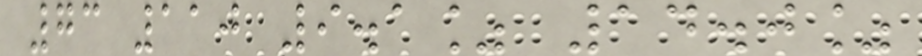73 110 9.1% 14.0%
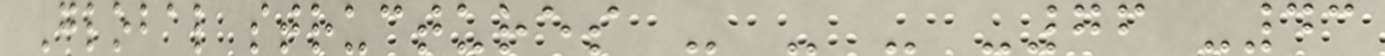Global structures - - - -76 -43
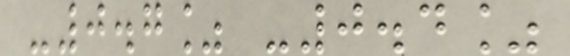-0.7% -0.4%
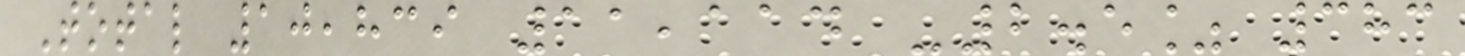Total 10,839 11,114 -2.5% 383
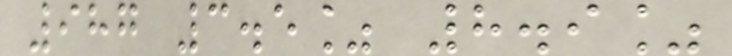987 3.5% 8.9%
